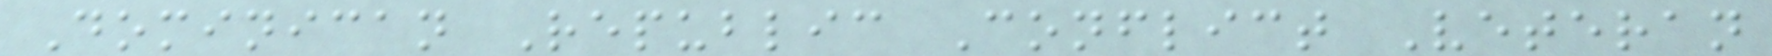Dominican Republic Conflict Veteran
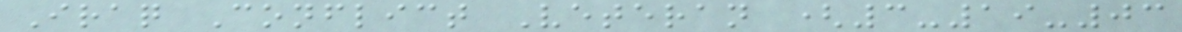Iraq Conflict Veteran (3-19-03
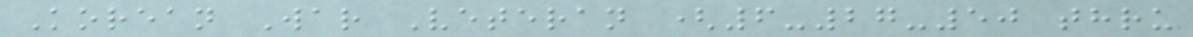Korean War Veteran (6-27-50 thru
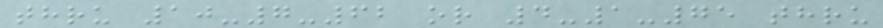thru 10-7-62 or 4-1-75 thru
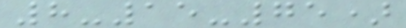8-15-75)
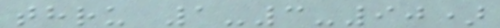thru 1-3-90)
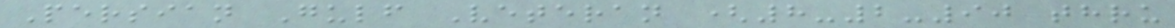Persian Gulf Veteran (8-2-90 thru
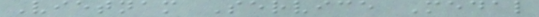Vietnam Service Medal
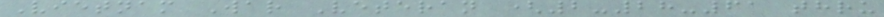Vietnam War Veteran (2-28-61 thru
